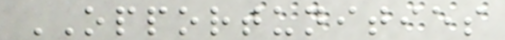OPPORTUNITIES
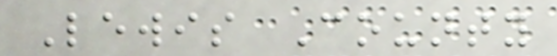Lewis County
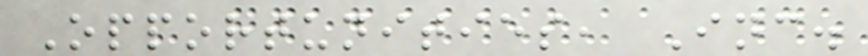Opportunities, Inc.
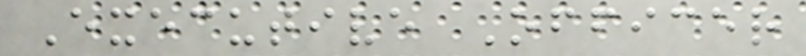Executive Officer
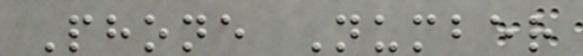Phone Number
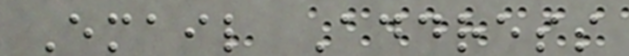Email Address
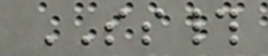SS#
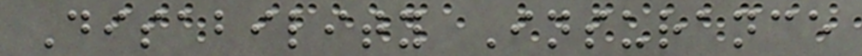Disability Insurance
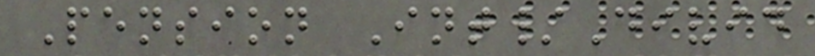Pension Int/Divid
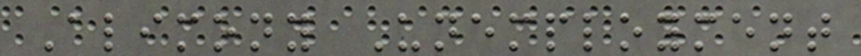Alimony Unemployment
